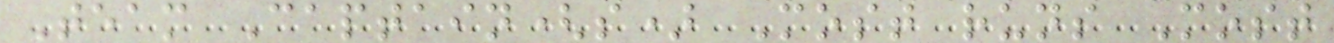Team Captain(s) Most runs Most
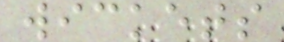wickets
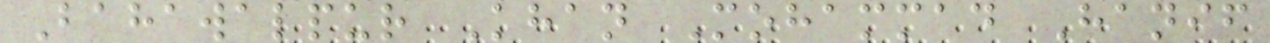Bahawalpur Khan Mohammad Hanif
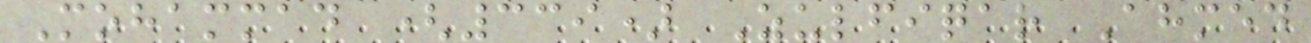Mohammad (339) Zulfiqar Ahmed
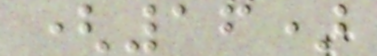(16)
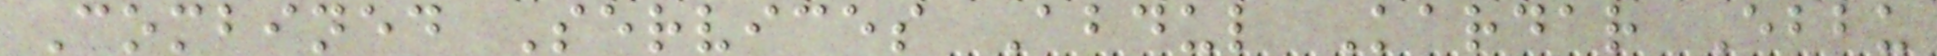Combined Services Abdul Kardar Ebbu
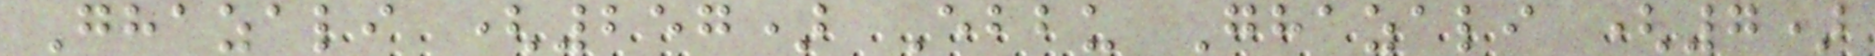Ghazali (257) Ebbu Ghazali (7)
